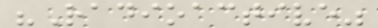"Radioactive"
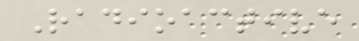Radioactive
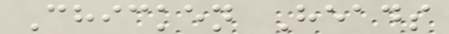Chicken Heads
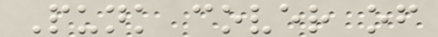Punk cover of
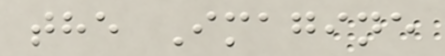the Imagine
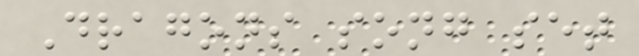Dragons song set
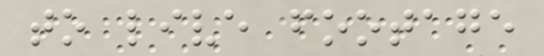to live footage
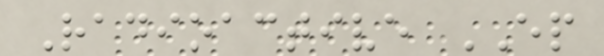Radioactive EP
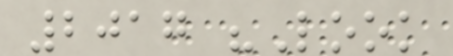2017 "Look
